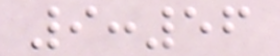9:56
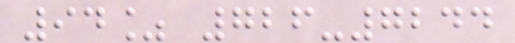94% 726-7244
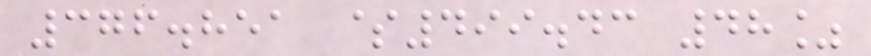376.851 $499.43 48%
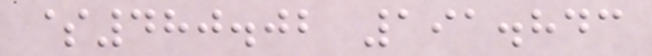$480.02 191.843
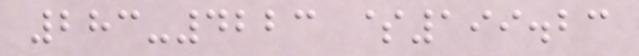283-4223 $199.23
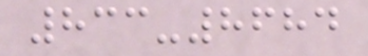833-8684
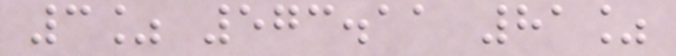3% 573.11 81%
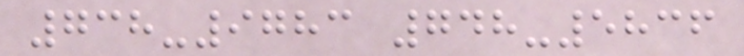738-9783 748-5836
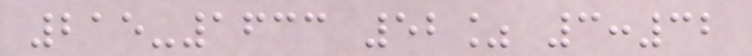215-1633 52% 3:32
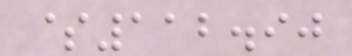$112.90
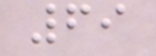69
